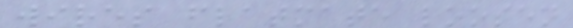wires flatmate loosen
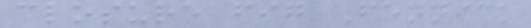closure fig Fennick
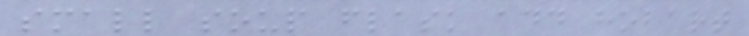small soup flask add hobart
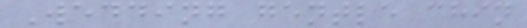Wedding gentle chin
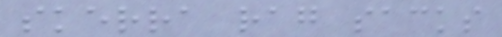skerra rag sacks
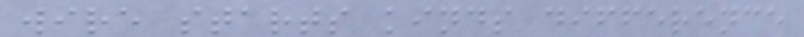wire starts kinds difference
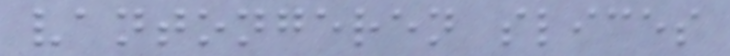vantongeren slices
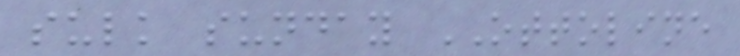sulk sunday OTTOLINE
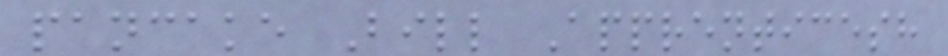pancake Bill Apprenticesh
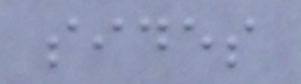sides
